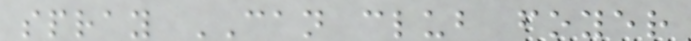spray CAN club foyer
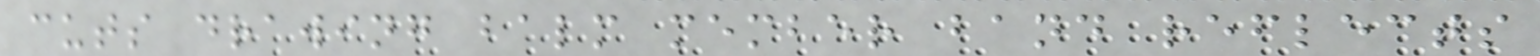cuts drawing balm member band reflects
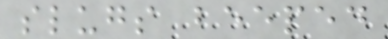slugs beeped
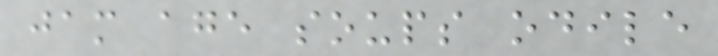jam age soups odile
